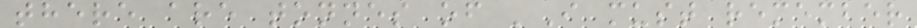there are tonnes of 'I must remember
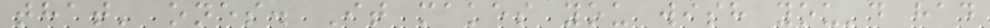that' ones. It makes you wish you'd had
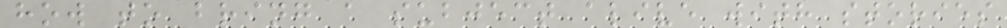how to bring a subject alive with stories
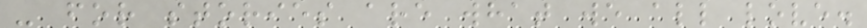- for stories are what we all love.
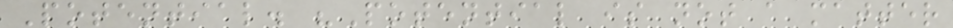Potential. "Potential is not a matter
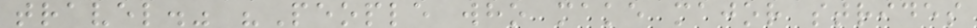travel." "People who make major strides
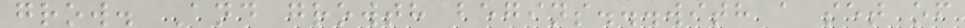grow. And growth begins...with a set of
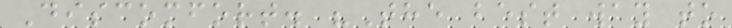Discomfort. "The best way to
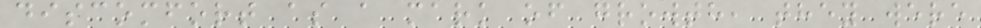discomfort as a mark of growth, they were
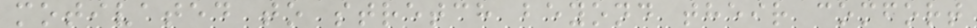motivated to stretch beyond their comfort
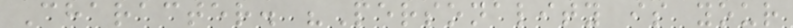Character. "Personality is your
